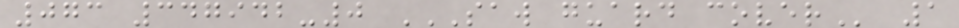073 347942-0 SAW GUARD COVER 1
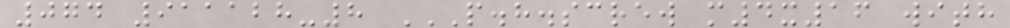074 911128-8 P.H.SCREW M4X16 WITH
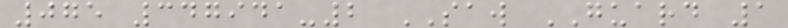075 347941-2 SAW GUARD 1
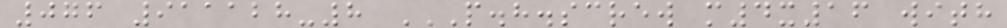076 911128-8 P.H.SCREW M4X16 WITH
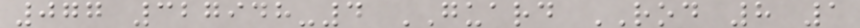077 327948-4 GUARD ROD 8 1
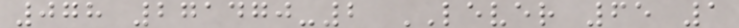078 271470-2 LEVER 65 1
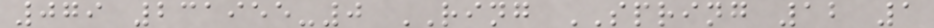079 231955-0 RING SPRING 12 1
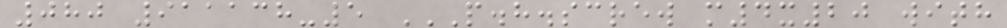080 911138-5 P.H.SCREW M4X20 WITH
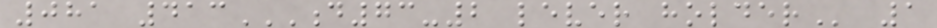081 413D73-2 LEVER HOLDER 1
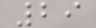29
